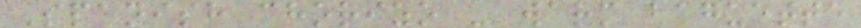Spanish chorizo - warm baguette
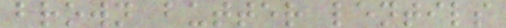brown butter lentils
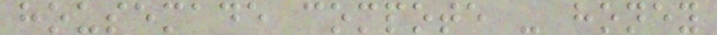housemade compote - honey
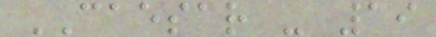CAESAR - 19
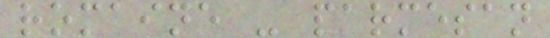romaine - parmesan
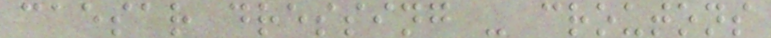caesar dressing - croutons
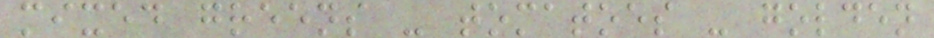mixed greens - tomatoes - golden
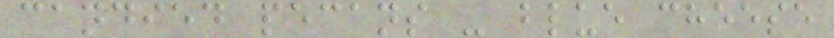candied pecans - blue cheese
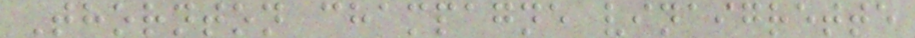Thornton champagne vinaigrette
